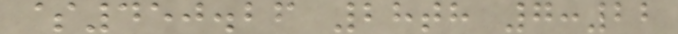$450.26 28th 7:22
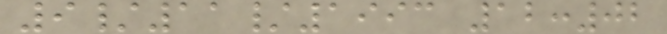9/11/1993 12:02
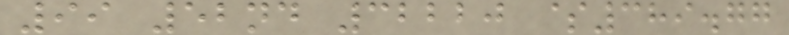99 52nd 32220 $389.77
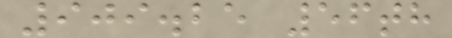909.25 56th
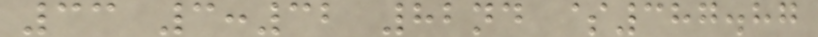33 3:32 82nd $387.87
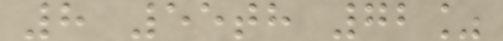8 55th 72%
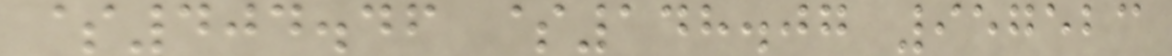$404.46 $148.07 957523
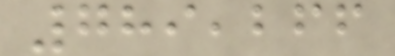789,266
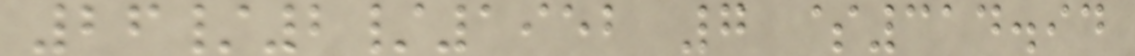26/2/1952 7 $314.94
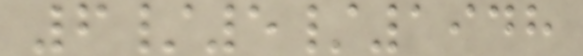6/5/1948
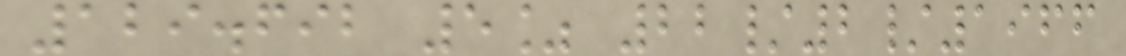129.692 5% 22/2/1966
